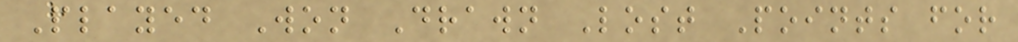Played Won Drawn Lost Points for
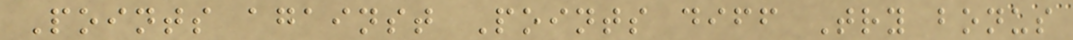Points against Points diff Try bonus
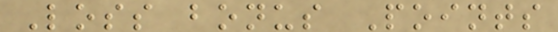Loss bonus Points
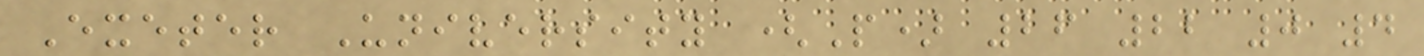Exeter University (P) 26 22 0 4
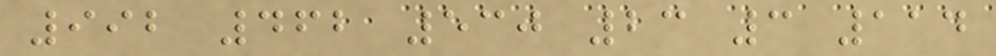992 462 530 23 3 114
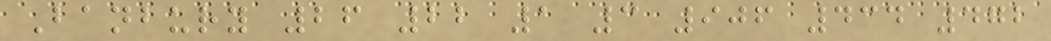Banbury 26 22 1 3 906 434 472
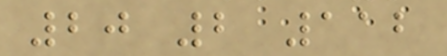20 2 112
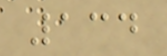134
